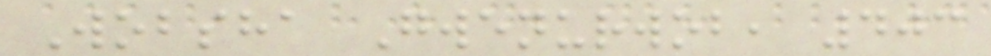Wobsha Gwenurwob, 403
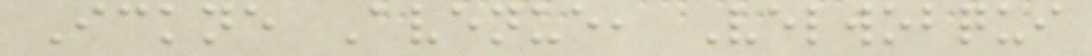Ickne Avenue, Velwobqui
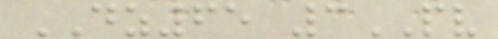DZ65 3PV
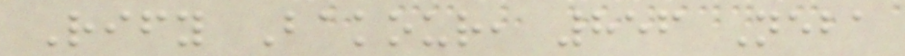Rify Bakour, 856 Neba
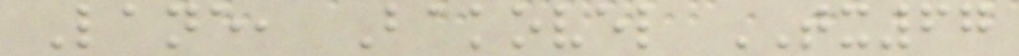Lane, Bakovel TX67
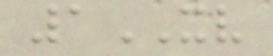1XV
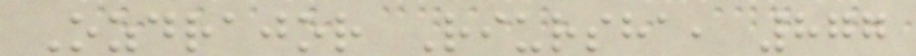Ozdrajor Riursha, 877
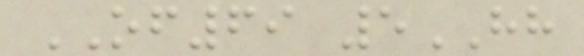OF69 5HH
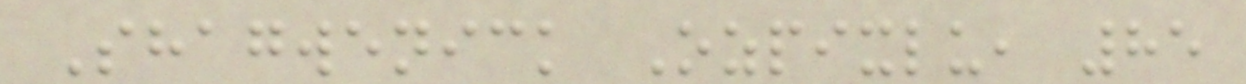Shagwenick Ozpixlu, 85
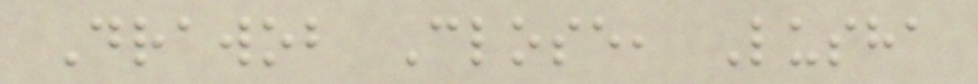Drawob Close, Lusha
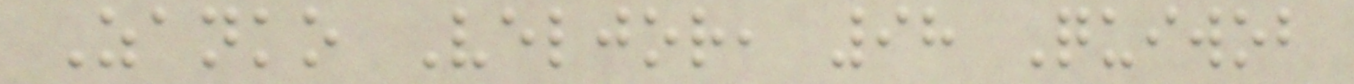Zanko Veljor, 98 Quiwob
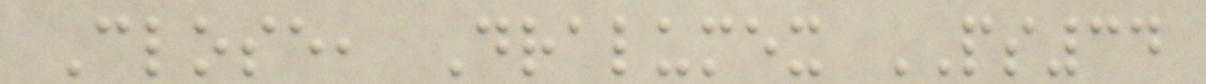Close, Dralumex PS34
